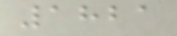1821
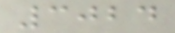3024
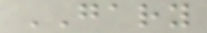GARY
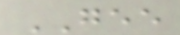GEE
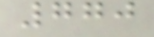770
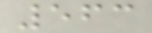563
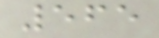565
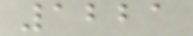1221
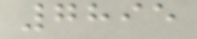7895
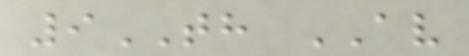9TH AV
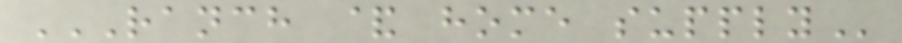RANCH & HOME SUPPLY
